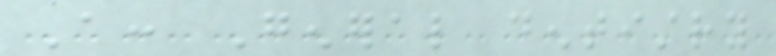A: General dentistry
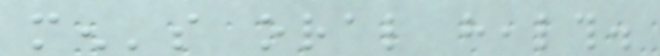men's oral health.
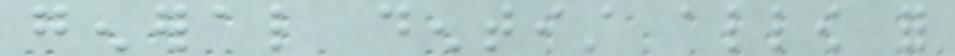general dentist allow for
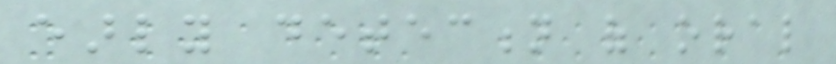early detection of oral
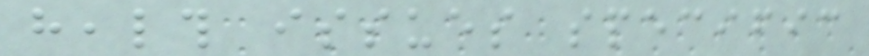health issues specific
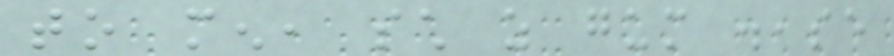to men, such as gum disease
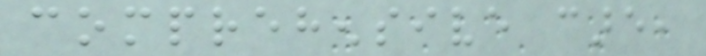comprehensive care,
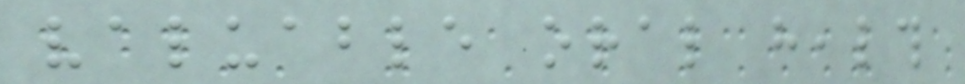valuable oral health
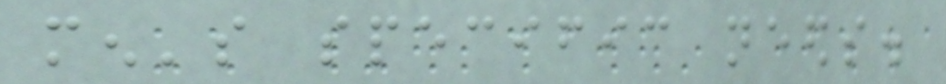men's specific needs.
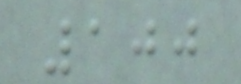100
